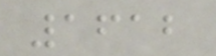1612
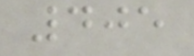405
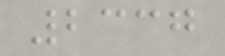2337
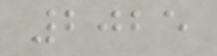2025
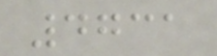4731
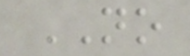NO
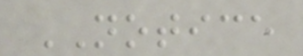NOTICE
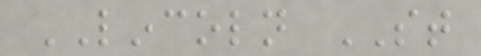LINCOLN ST
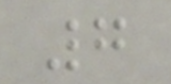7
